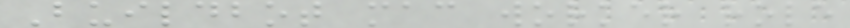Buildbot mac worker role
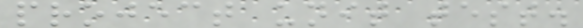project unit test.
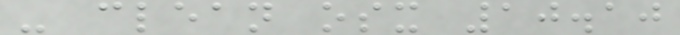- clean osx 10.10
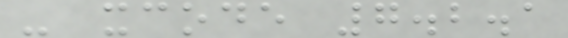- xcode 7.2.1
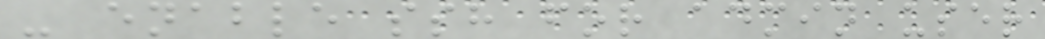- enable ssh for admin user
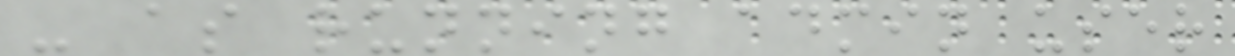- as running admin user
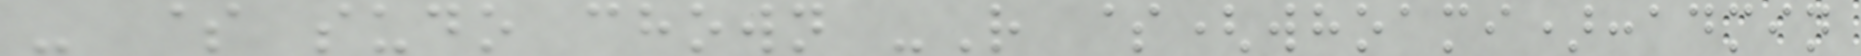- $ sudo chown -R $(whoami):admin
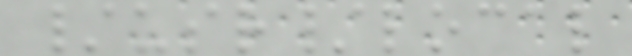/usr/local
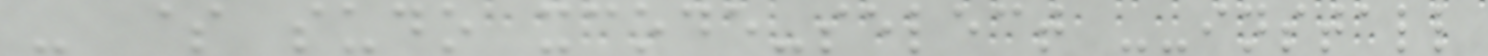- $ sudo xcode-select --install
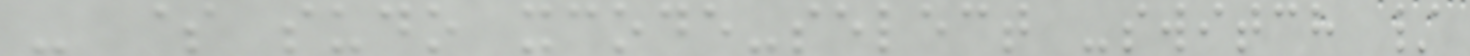- $ sudo xcode-select -switch /
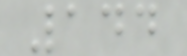144
